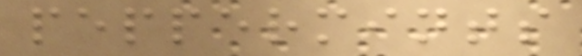peppermints
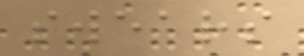swears
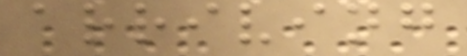arriving
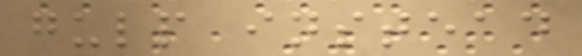gulp instead
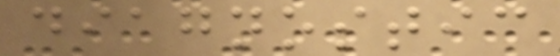diagnostic
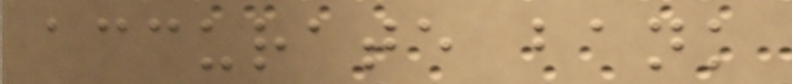accurate bank
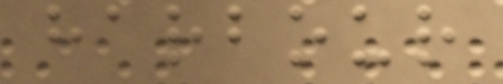harbour
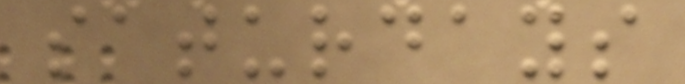saturdays
